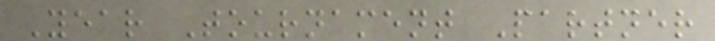Year Tournament Partner
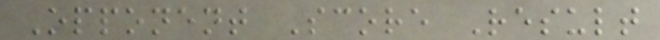Opponent Score Result
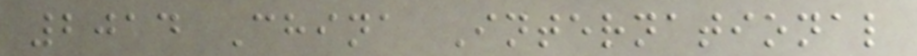2014 China International
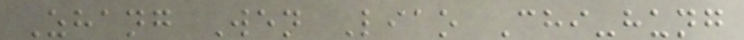Zhang Wen Liao Chi-hung
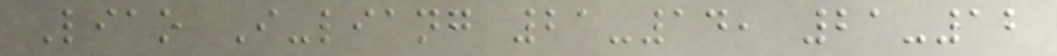Liao I-liang 21-14, 21-12
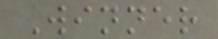Winner
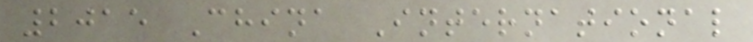2015 China International
